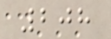208
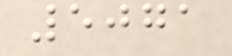5071
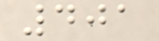401
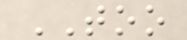TOO
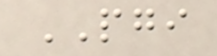PGI
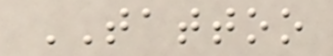TATTOO
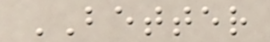BETTER
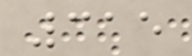315
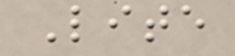Lite
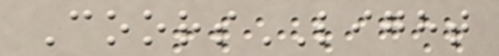CoorsLIGHT
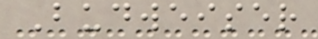Budweiser
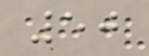50
